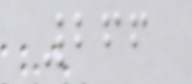266
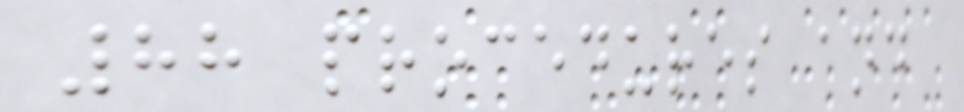88 procedures and
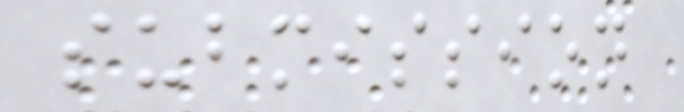submission
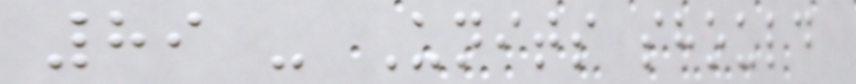89 - Units should
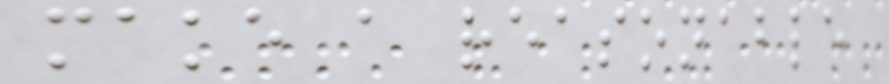make a reasonable
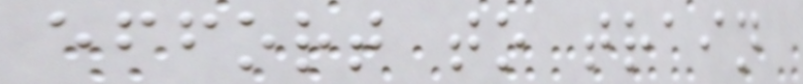effort to train
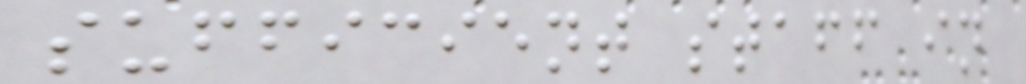sufficient staff in
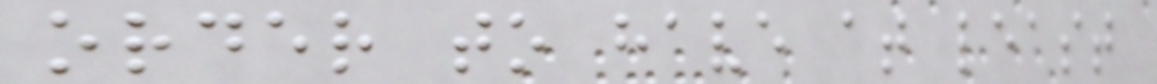order to have at least
